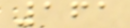161
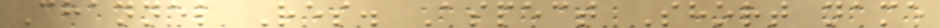Channel Res. Aspect Short name
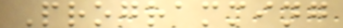Programming
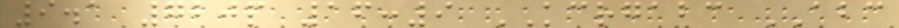9.1 720p 16:9 KCRGABC ABC
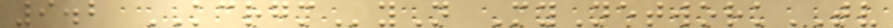9.2 KCRGMyN MyNetworkTV
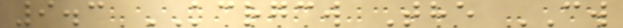9.3 KCRGCW The CW
